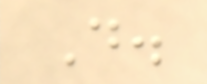D.
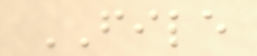FILE
